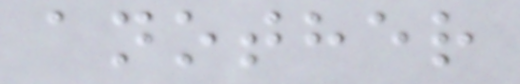another
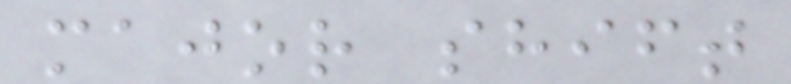major shift
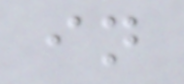in
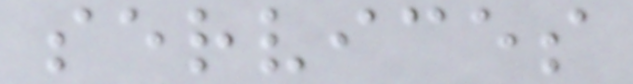services
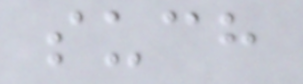such
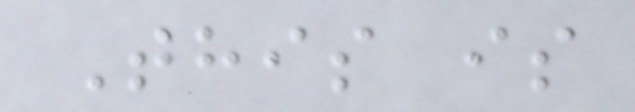This is
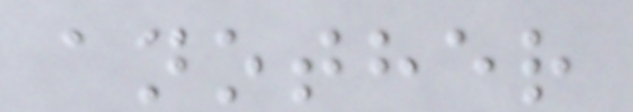another
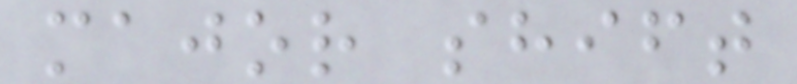major shift
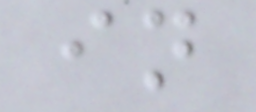in
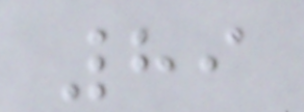89
